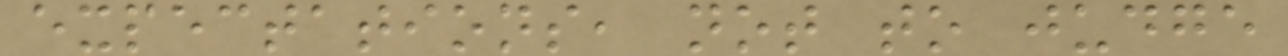expectations, not to judge
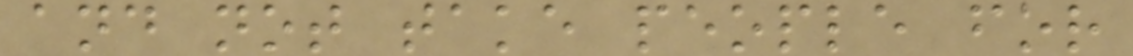and not take people for
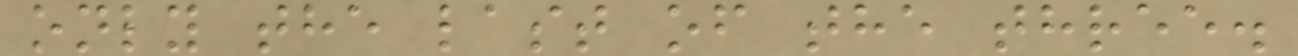only the last of the three.
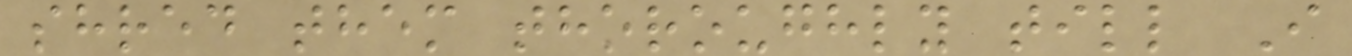shred them thoroughly till I
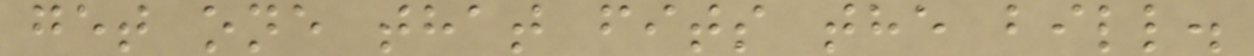get one that fits the bill.
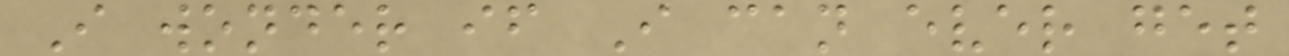I wonder if I can ever get
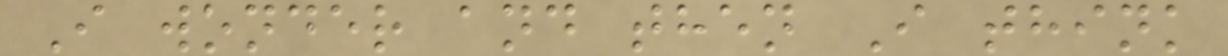I wonder and then I think
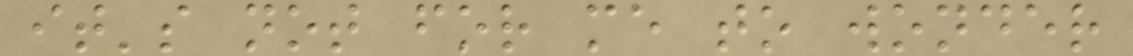it's not for me to wonder
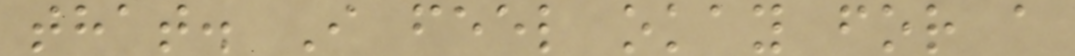that. I feel okay for a
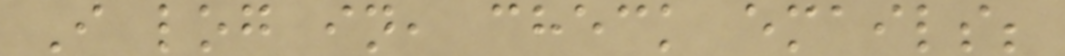I log in, check emails;
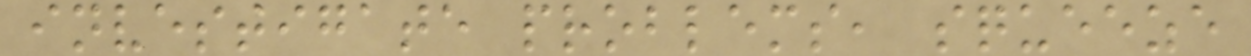investigate problems, squeeze
